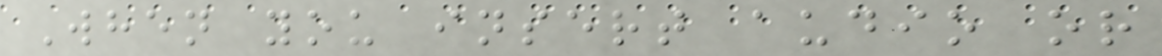When you insert audio or
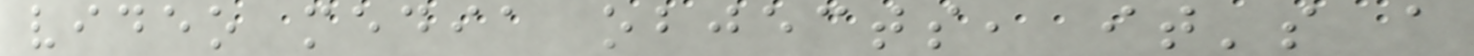video media objects, it's a
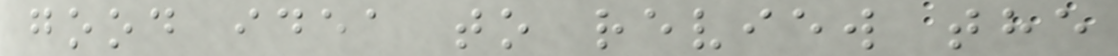good idea to review the
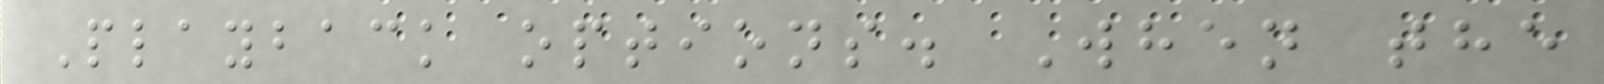Playback options. When the
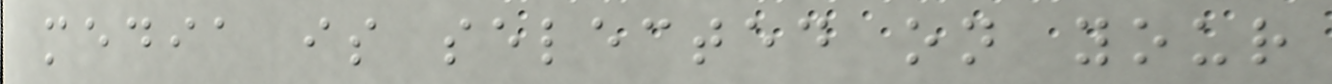media is selected on your
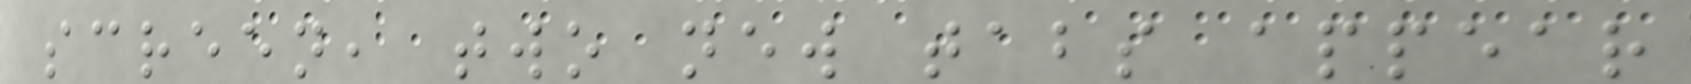screen, two new tabs appear
